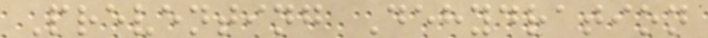Preventing Dehydration
